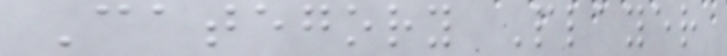Category Player
